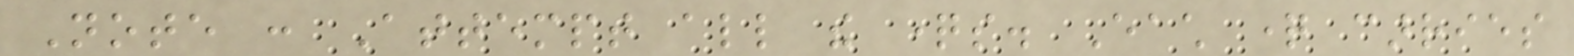Note : Attempt all the questions. Each question carries
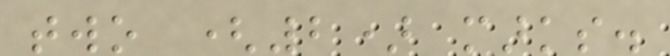two (2) marks.
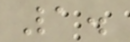1.
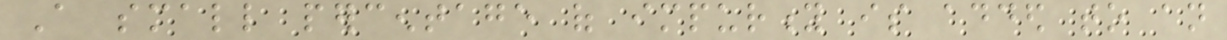A small percentage of impurity is added to an
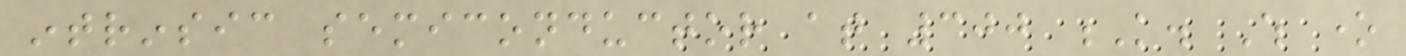intrinsic semiconductor at 300 K. Which one
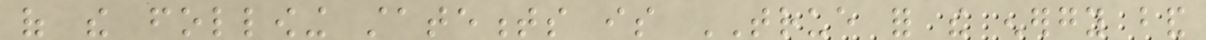of the following statements is TRUE for the energy band
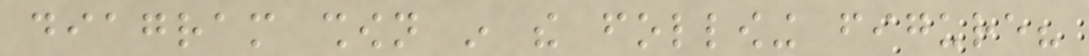diagram shown in the following figure?
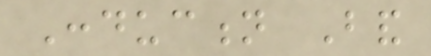Conduction Band
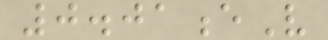0.01eV
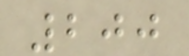200
